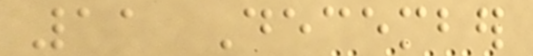11 December
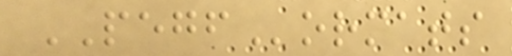PEGFormats
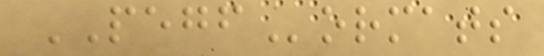PEGFormats
